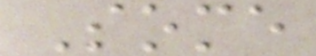Some
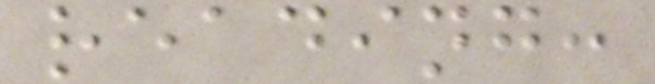reading:
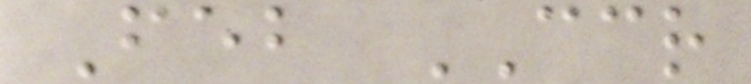Feb CCR
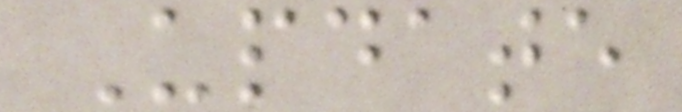Update
